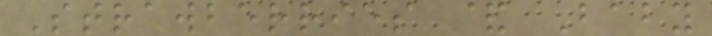Strawberries & Baby
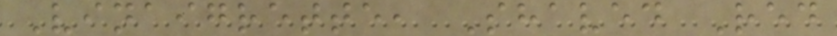Vinaigrette, Shaved Red
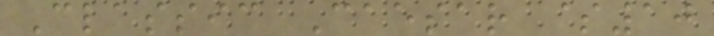Classic Caesar $10
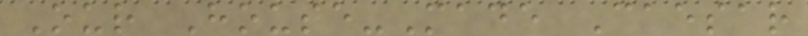Our House-Made Caesar
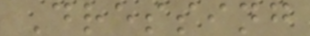Dressing
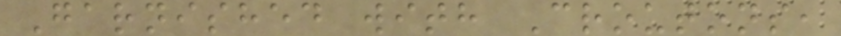Garnished with Croutons,
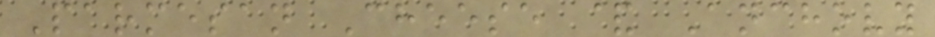Parmesan Cheese & Anchovy
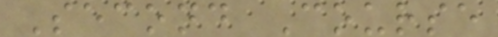Second Course
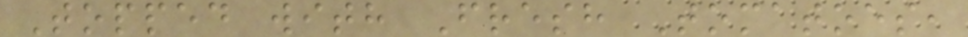Topped with Fresh Tomatoes,
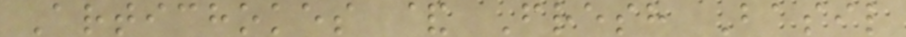Artichokes & Fresh Basil
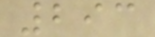293
